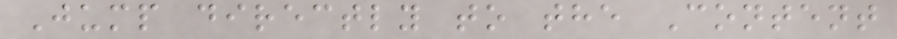Jump directly to the Content
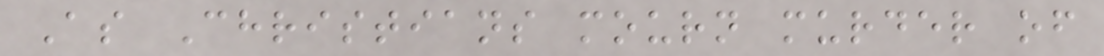As Christians mourn murder of
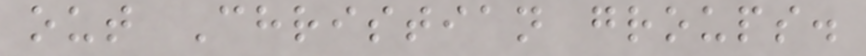out Christian groups.
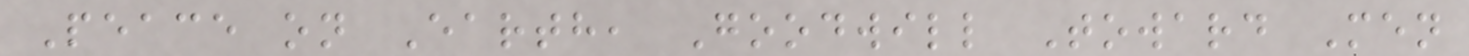Peace on Earth, Goodwill Toward Men
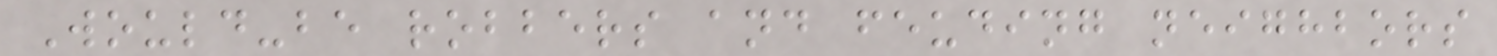Would-be robbers and feuding neighbors
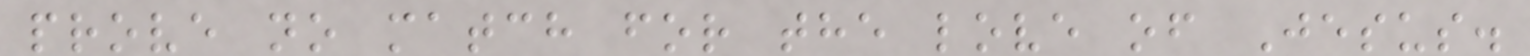prove no match for the love of Jesus.
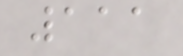111
